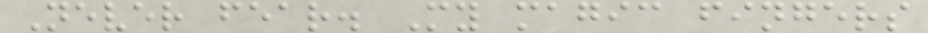Never fear. My magic fingers
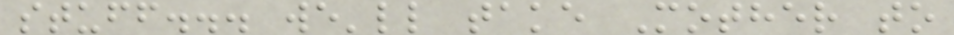stuff... we'll take Mother to
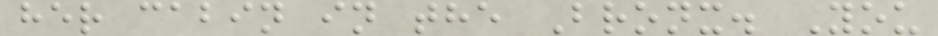her cabin in the Bronx. You
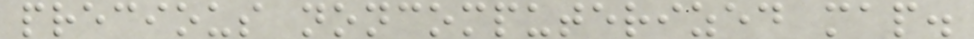precious noncomputerized map.
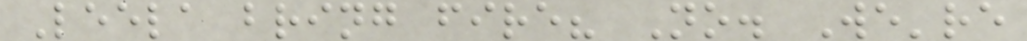Leela bring fire? No. We're
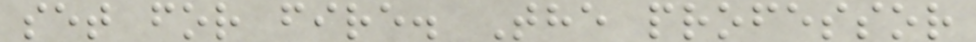set for fire. The professor
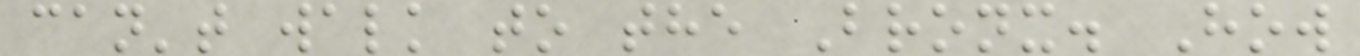can't walk to the Bronx. How
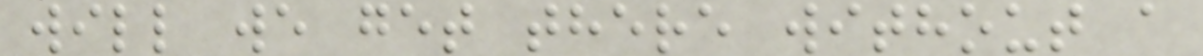will we get there without a
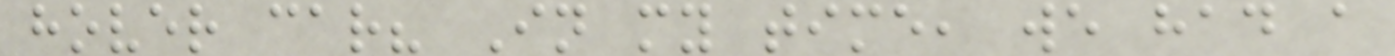hover car? In my time, we had a
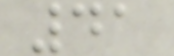41
